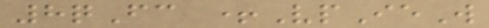8qFc +VpIeW
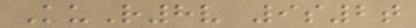KuR8v 9s2t
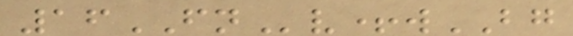16FNv+wBG
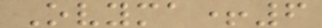Ovyma+6
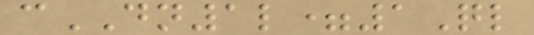cDN1l=1Ql
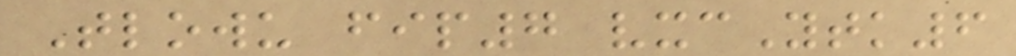Tlowu fip7 vxcYtk6
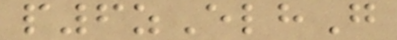p6zElhG
